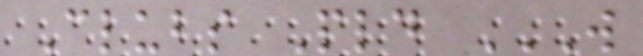Clubs Pld W
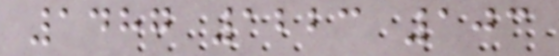1487 1223 103
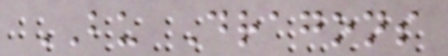BU Dragons
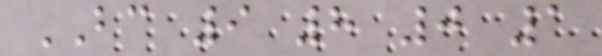BC 9 8 0 1
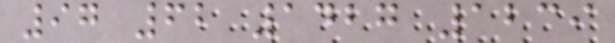97 62 1427 1239
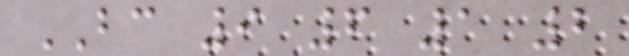BC 9 6 1 2
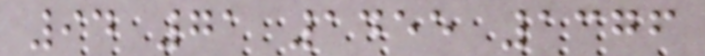94 71 1455 1376
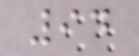94
